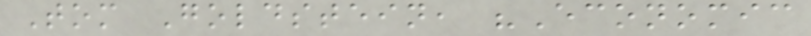Tom Goldstein, "Economic
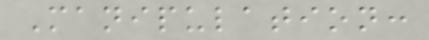Manipulation:
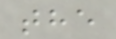the
